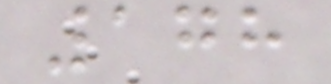178
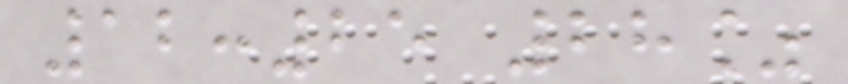12:25 28%
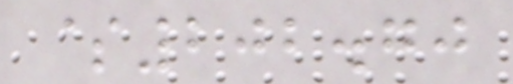$202.70
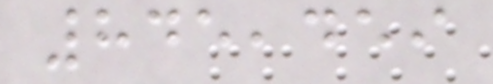845,459
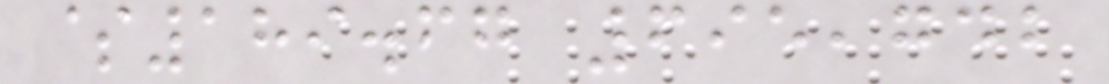$189.67 695,742
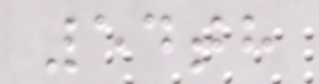54th
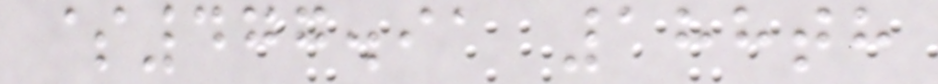$477.91 188th
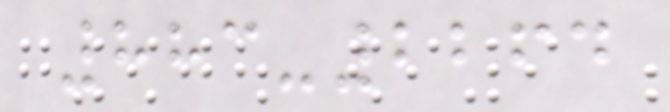883-2264
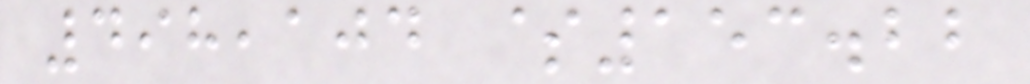498,104 $153.22
